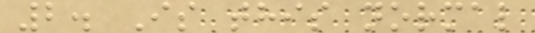2. Is this normal
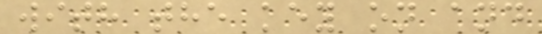with the key on and
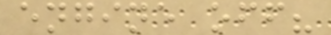engine off?
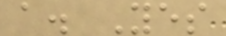a. Yes
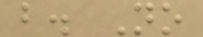b. No
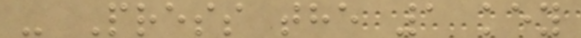- Press the 1 key
